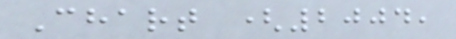Chart (2004,
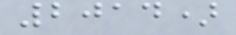2014)
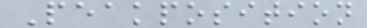Peakposition
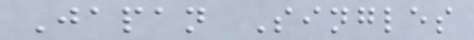Japan Singles
